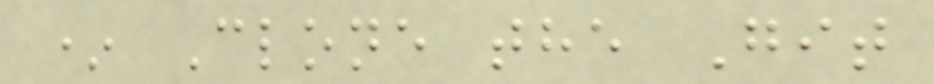* Clone the Git
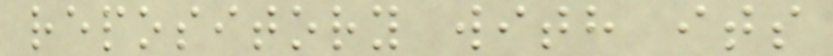repository with its
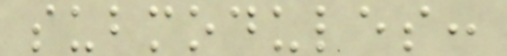submodules:
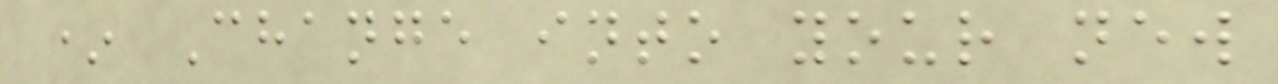* Change into your new
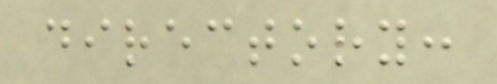directory:
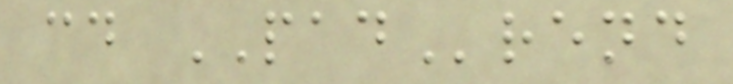cd PADrend
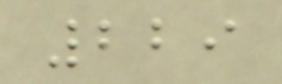229
